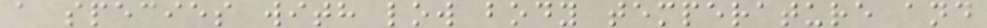a species with low body temperature and
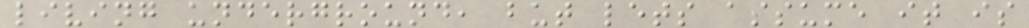living underground, but lets assume it is
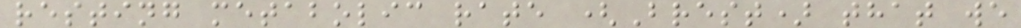resting metabolic rate (Brest) that we
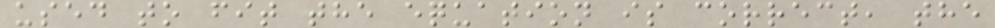used to fit the equation is correct, the
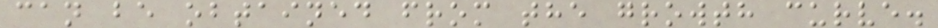can be obtained from the growth curve.
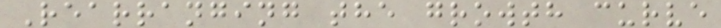Rearranging the growth curve
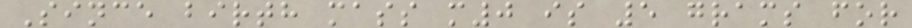Since birth mass m0 is 5 grams for
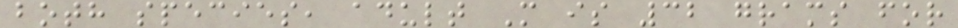both species, adult M is 32 grams for
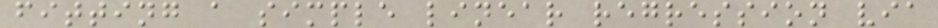fitting a simple linear regression via
